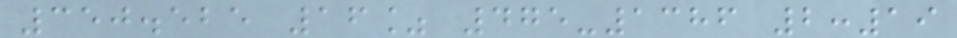350.525 16% 475-1386 2:19
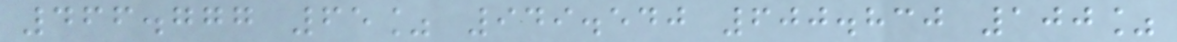466.777 65% 949.540 600.830 100%
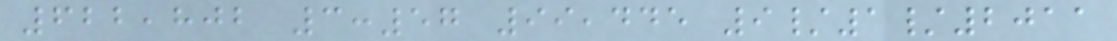622,802 3:57 99,445 9/1/2011
